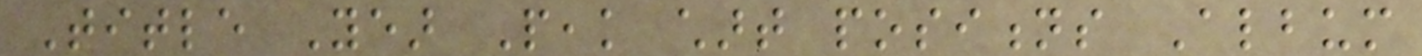Title Year Peak chart positions Album
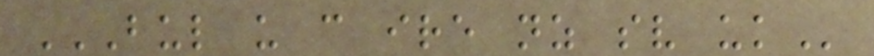BUL US CAN IRE NZ SV UK
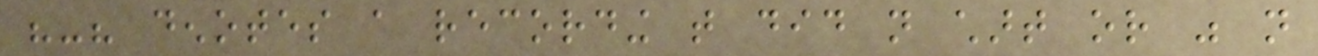"-" denotes a recording that did not chart or was not
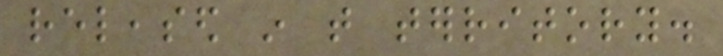released in that territory.
